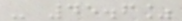- 45.6%
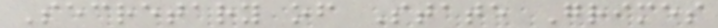Secretary of State Grimes
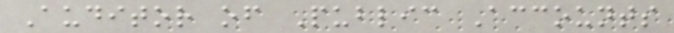Auditor of Public Accounts
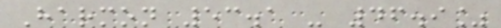Harmon 53.1 - 46.9%
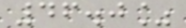46.0%
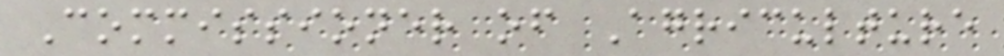Commissioner of Agriculture
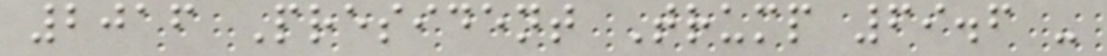2016 President Trump 69.6 -
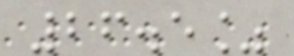26.5%
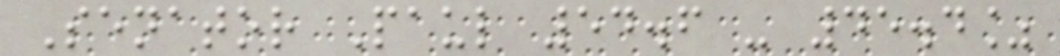Senator Paul 54.6 - 45.4%
